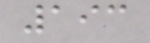193
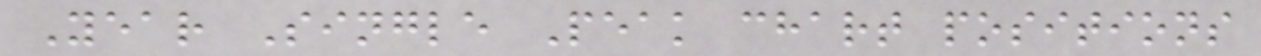Year Single Peak chart positions
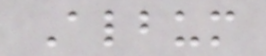Album
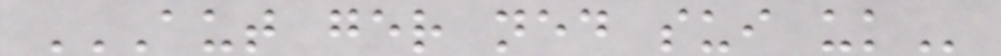AUT GER NED SUI UK
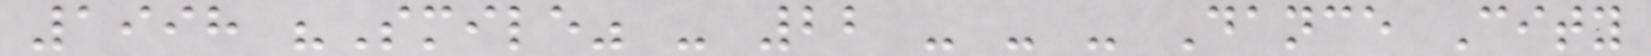1998 "Smile" - 22 - - - Dance City
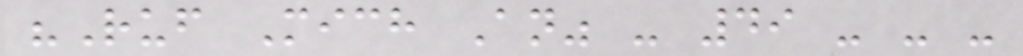"Ruf Mich An" - 49 - - -
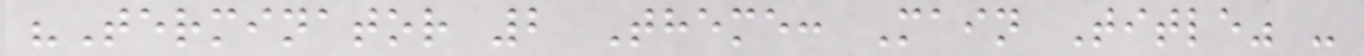"Terminator 2 Theme: Main Title" -
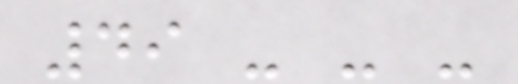49 - - -
